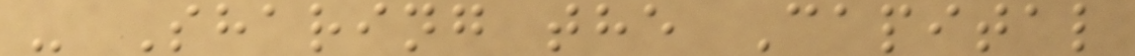- Sharing the Capital
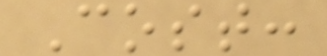Cost:
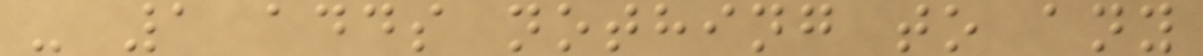- 1 adds nothing to any
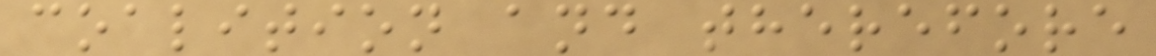coalition and therefore
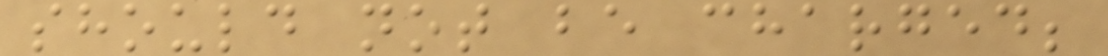should not be charged;
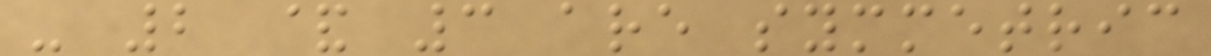- 2 & 3 are symmetric
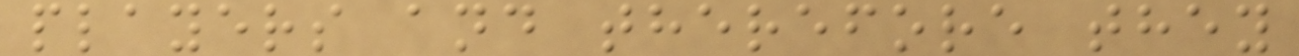players and therefore they
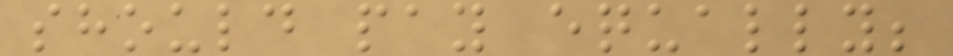should pay equally;
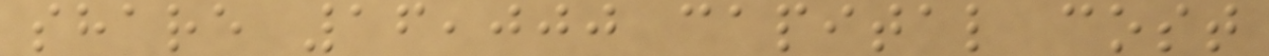share 16,000 capital cost
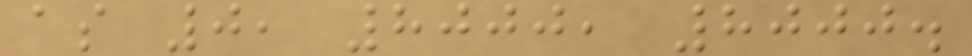as 0, 8000, 8000.
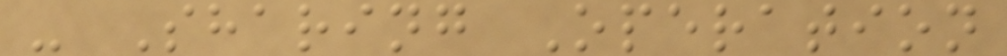- Sharing Operation
